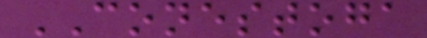CONESTOGA
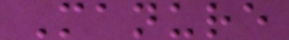Manure
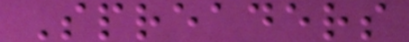Spreaders
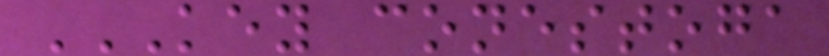KEY CONESTOGA
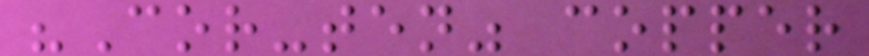"Cor-ten" copper
